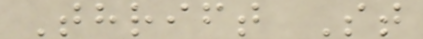Thrift St
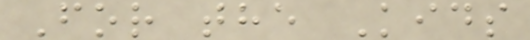For the Kids
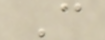C
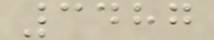3487
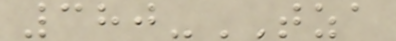380-TZA
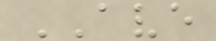AVE
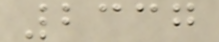2337
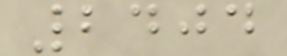2404
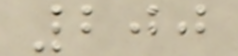200
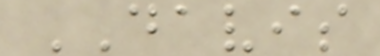DAVIS
